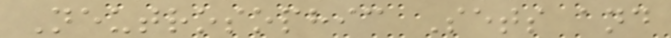Neutrosophic Sets and
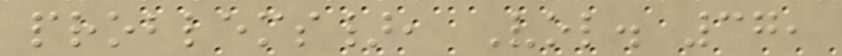problems}, Vol. 37,
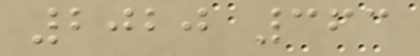2020 363
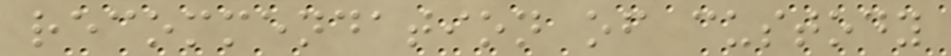recommendation of custody
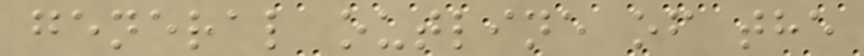general outline of the
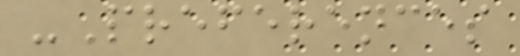-Preferences
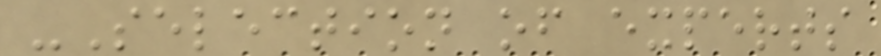-Selection of experts
